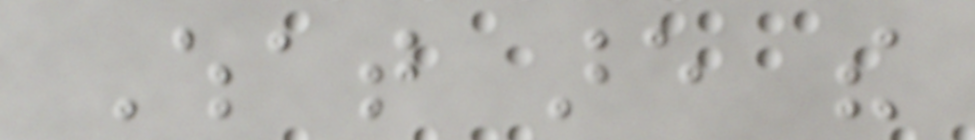What are the
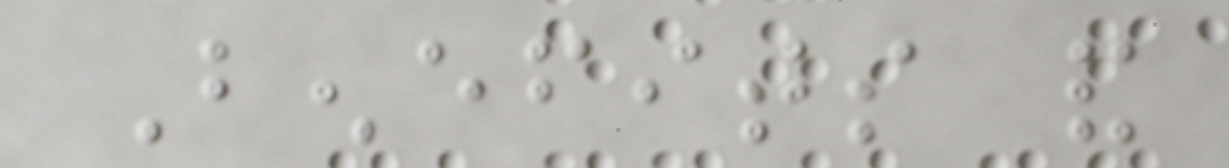Benefits and
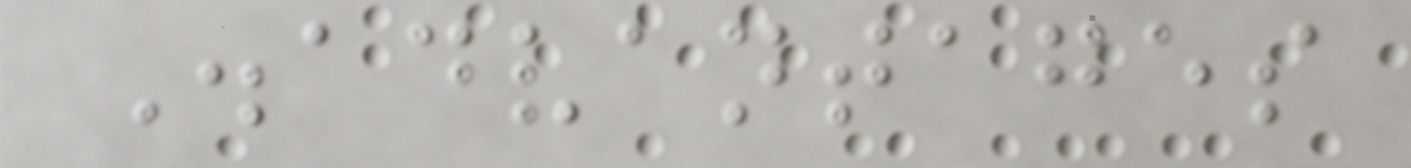Disadvantages
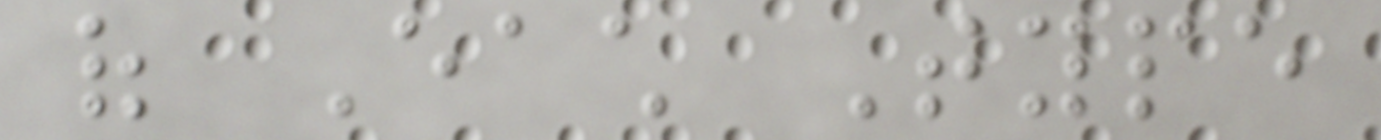of Each Type
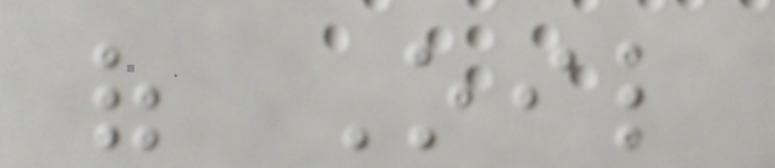of Oil
